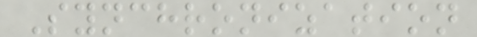Synchronization
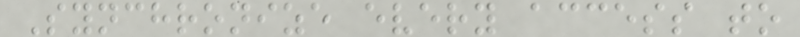Synchronize every access to
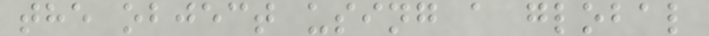the object using a global
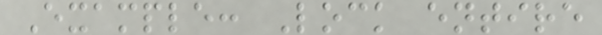Example: Lock entire
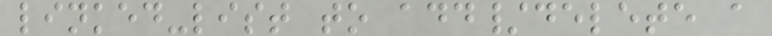linked-list to add/delete a
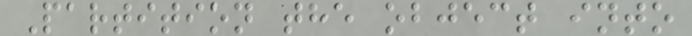Partition the object into
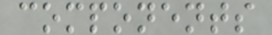components
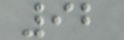92
